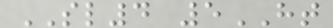SL4 5HT
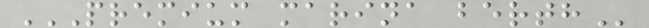PREMIUM MARINA BERTH
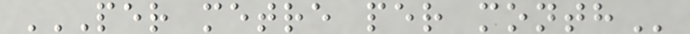PER METRE PER MONTH
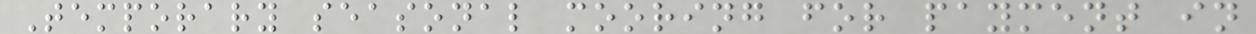Temporary seasonal mooring for payment in
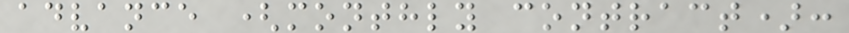advance (monthly contract):
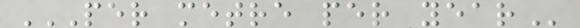PER METRE PER YEAR
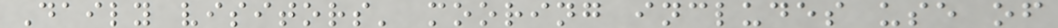Daily visitors' mooring includes use of
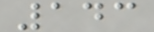143
